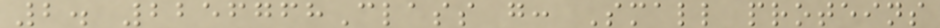2. 2256768Class g: Small proteins
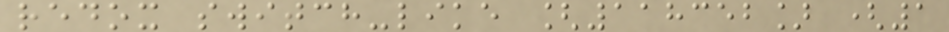redox switch-like [118352] (1
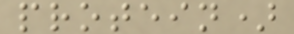protein)
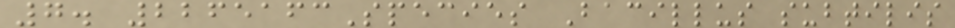7. 2265163Species Bacillus subtilis
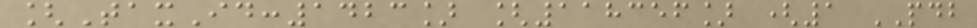[TaxId:1423] [118356] (1 PDB
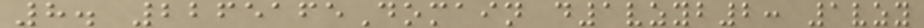8. 2265165Domain d1vzyb2: 1vzy
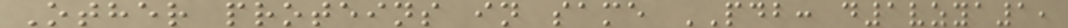Other proteins in same PDB: d1vzya1,
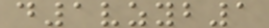d1vzyb1
